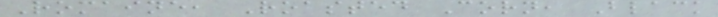Romaine, Roasted Corn, Black
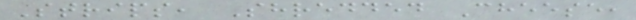Strips, Shredded Cheese,
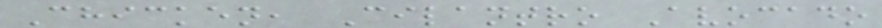Chicken, Cilantro Avocado
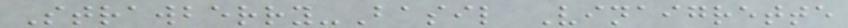Strawberry-Basil Vinaigrette
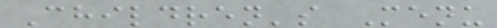Children's Menu
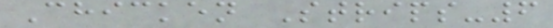Chicken Strips-6
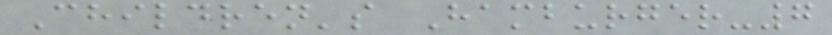Children's Hamburger-7
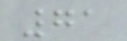71
